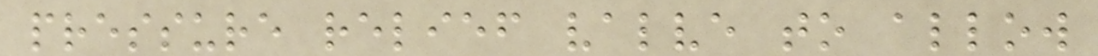pressure relief valve to allow
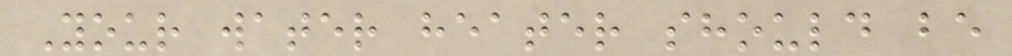Your water heater should be
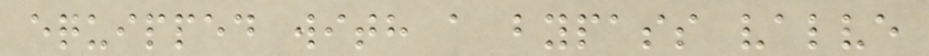equipped with a bypass valve
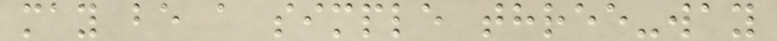may be a simple three-way
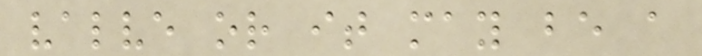valve or it may be a
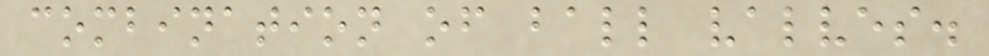combination of ball valves.
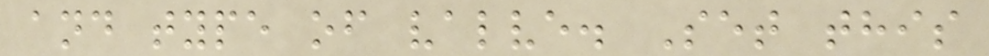and type of valve. Set this
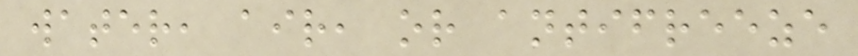water, air, or antifreeze
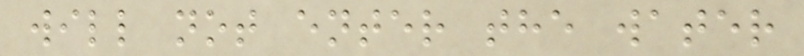will not enter the water
